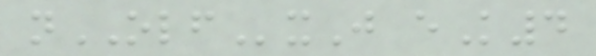nOLFxJ eK4
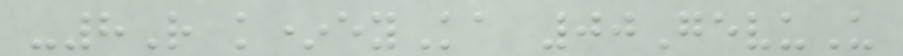-8R k*eyKa 00GevuU
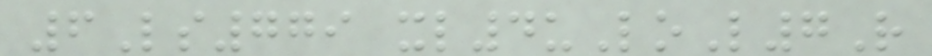6Ls779 xl4uLoL7R
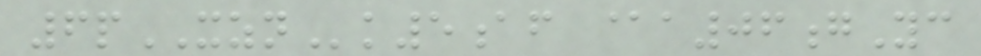6pXZNk5af @a06gYc
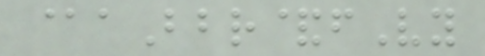@aBbr&fVy
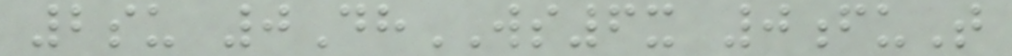2su 0DhWS6x 0fuT
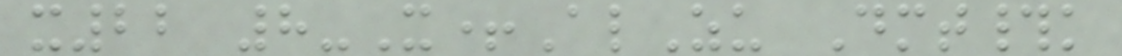x22 8-X+AlZu Dmt#k
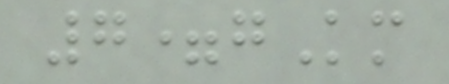7=gKm
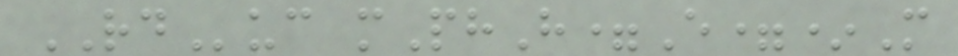RDuc mPhH=E=*M
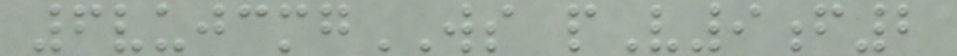6vujcmgWS pV9f2
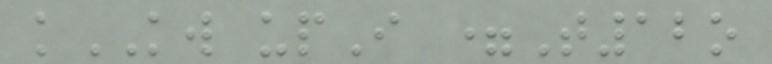kKW upI =T12o
